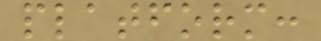platform:
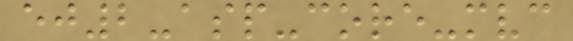ej2-asp-core-mvc
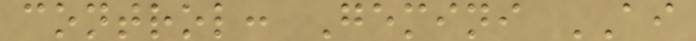control: Gemini AI
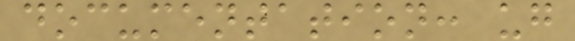documentation: ug
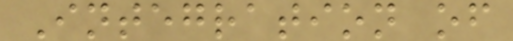Integration of
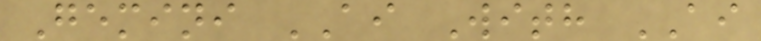Gemini AI With AI
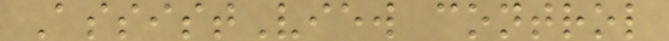AssistView control
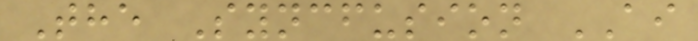The Syncfusion AI
